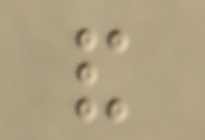and
